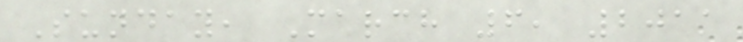Sunday, March 6, 2011
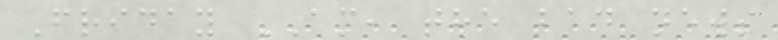Friday AM, the bad news
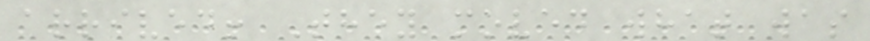arrived! They moved what was
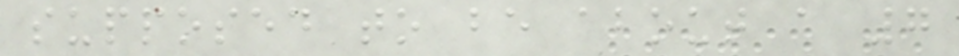supposed to be about a 7
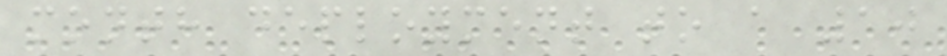month deployment to a 10
